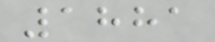1881
